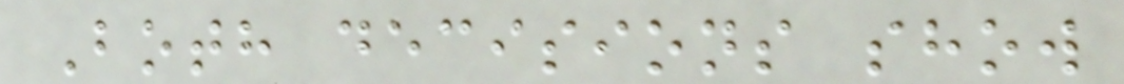Both decisions show
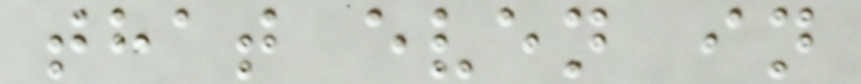that even in
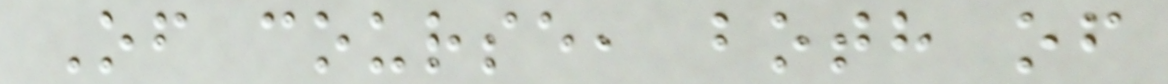Of course, both of
